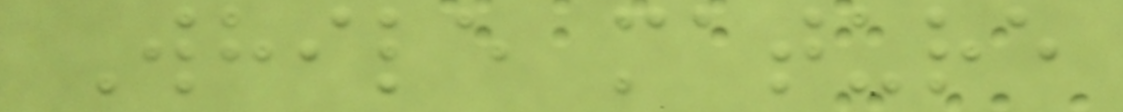While mature
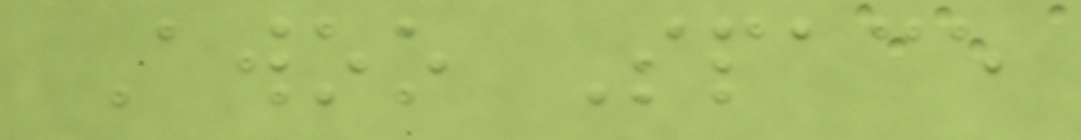Awoo Space
